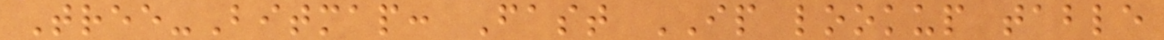Tree-Bitmap: Fast IP lookup table
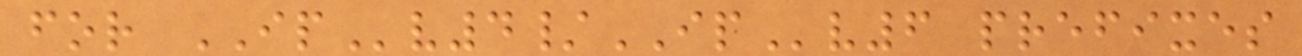for IPv4/IPv6 prefixes
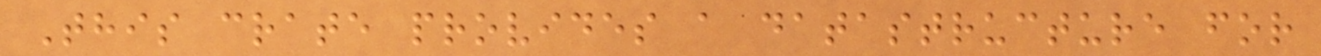This crate provides a datastructure for
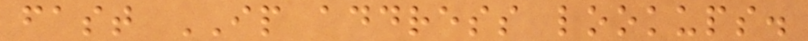fast IP address lookups.
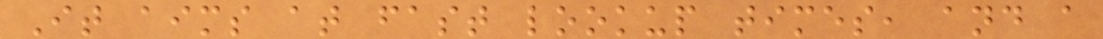It aims at fast lookup times, and a
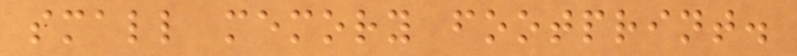small memory footprint.
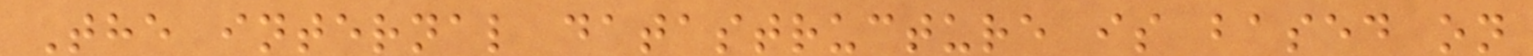The internal datastructure is based on
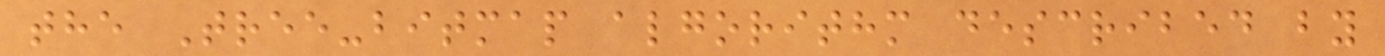the Tree-bitmap algorithm described by
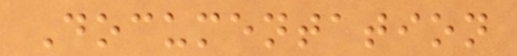Documentation
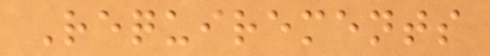Requirements
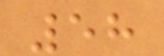58
